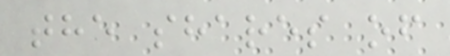the shares of
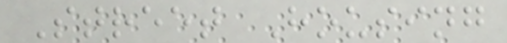Street Housing
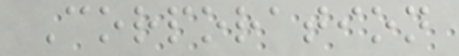Corporation
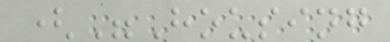("Housing
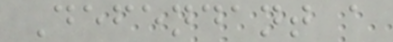Defendant a
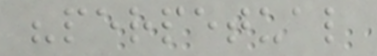"perpetual
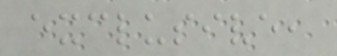exclusive,
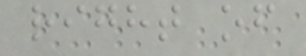right of
